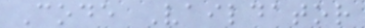Code Vaildator
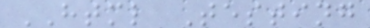HTML Testing
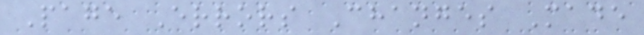Page Errors Changes Made
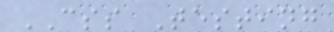CSS Testing
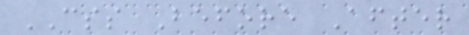CSS Before After
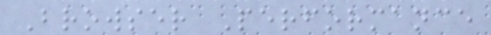Browser Performance
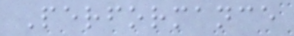Performance
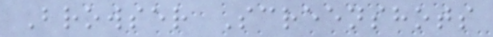Browser Screenshots
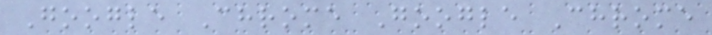Google Chrome Google Chrome
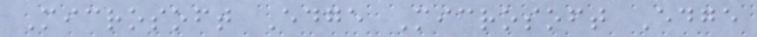Microsoft Edge Microsoft Edge
